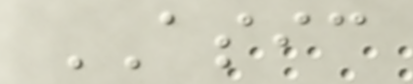ASIC
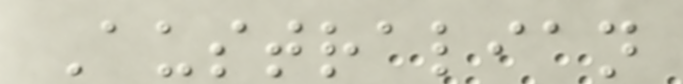Australian
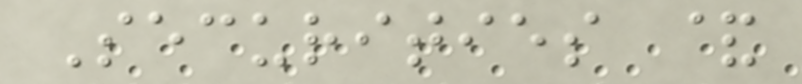Securities &
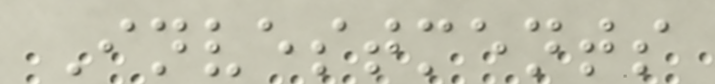Investments
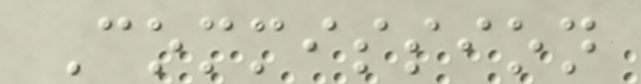Commission
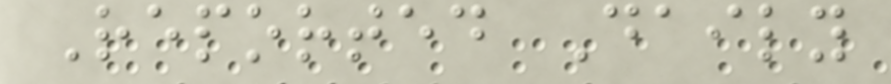Reported Daily
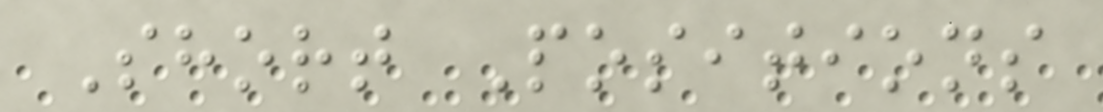Short Positions
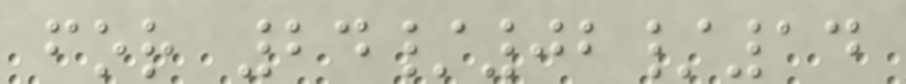for 24/02/14
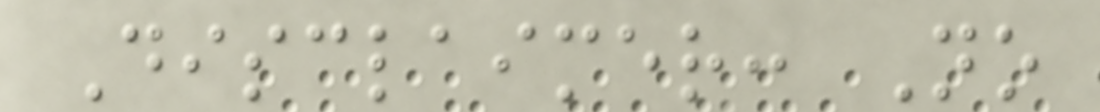Disclaimer: No
